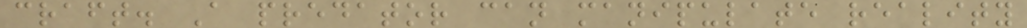craft. A predator can manipulate reality
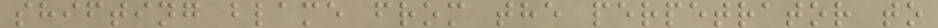shifting blame from the perpetrator to
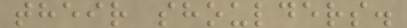their shoulders.
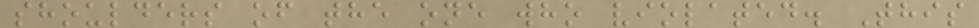shoulders of the one who violated. This
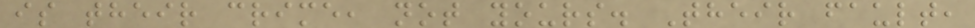is their crime, not yours. Their fault,
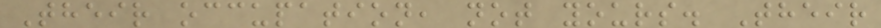Their occupation, not yours. Their
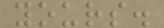yours.
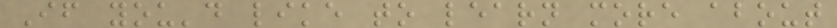If you'd like to learn more about
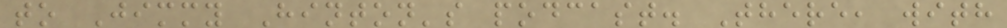to Jimmy Hinton's podcast. There, with
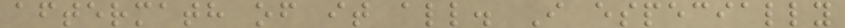aftermath of it all. I especially
